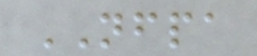NFPA
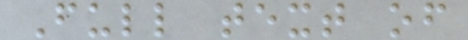Full text of
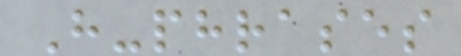H-phrases
